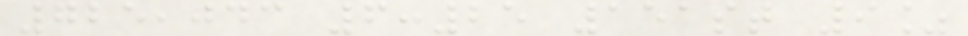725,043 6:25 151st 9%
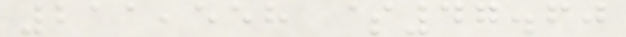211,558 $47.60
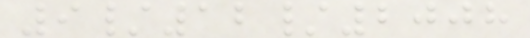9/12/2008
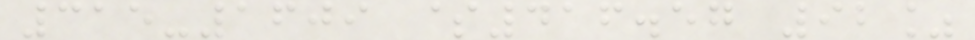315-1609 $416.57 92%
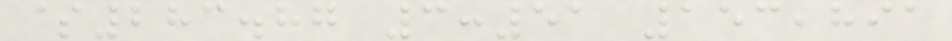$283.87 3:51 153,891
